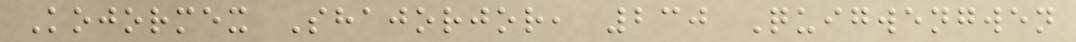Kojormex Shajorjor, 230 Quigwengwen
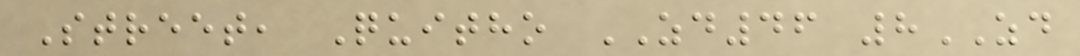Street, Quitho ZD46 8ZD
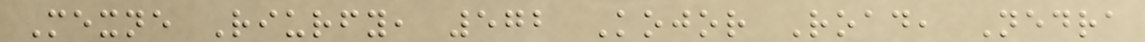Mexne Riurfy, 572 Kojor Road, Nedra
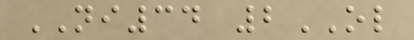NI34 2OL
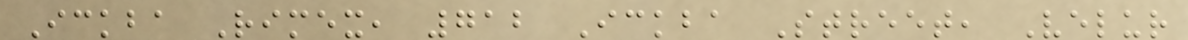Ickba Rimex, 712 Ickba Street, Velur
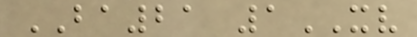BA21 1XV
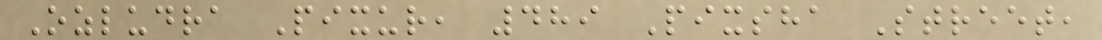Ozludra Pixur, 489 Pixsha Street,
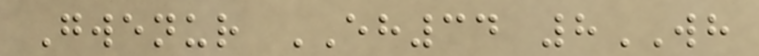Gwenur EH34 8WH
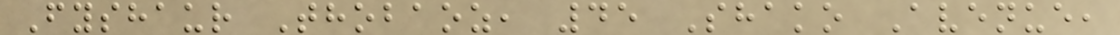Fyshaur Thobaoz, 45 Shako Avenue,
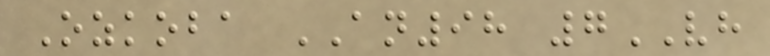Ozkoba AN98 7VH
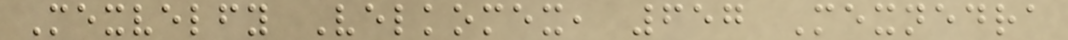Mexvelfy Velkomex, 657 Mexnedra
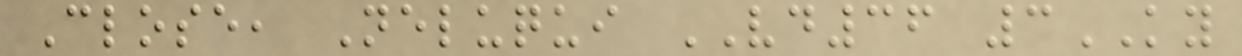Close, Neluqui VD36 3KY
